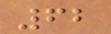62
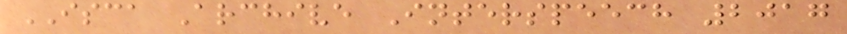ISCA Archive Interspeech 2017
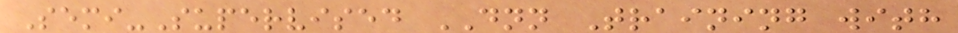Semi-Supervised DNN Training with
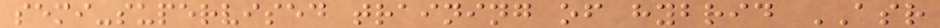semi-supervised training of hybrid ASR
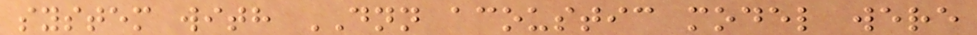system with DNN acoustic model were
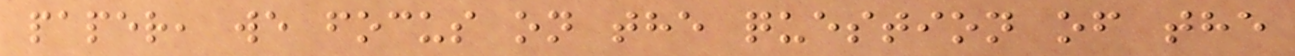paper, we focus on the question of the
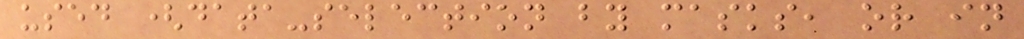used (data-selection by masks, or in
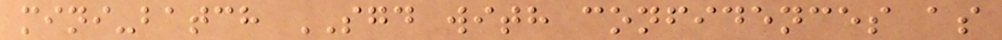mini-batch SGD with confidences as
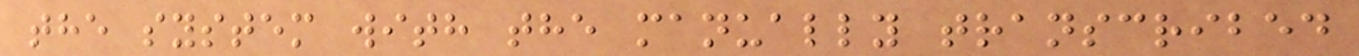the system with the manually transcribed
